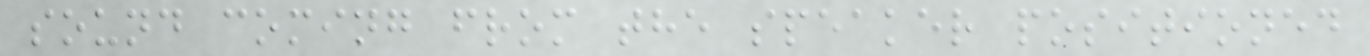sound coming from the speaker positioned
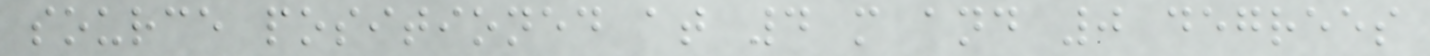source positioned at 4 m and 0 degrees
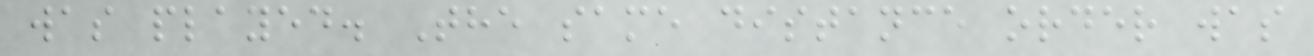was played. The same distance order was
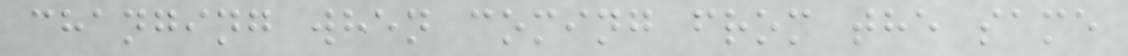changing when coming from the same
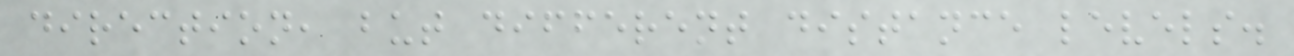direction, but different distance levels.
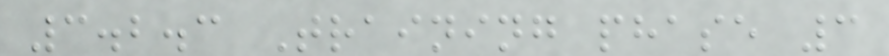3.2.3 Training phase 3
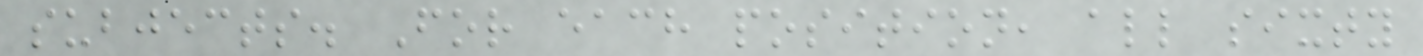subjects. For each position, all sixty
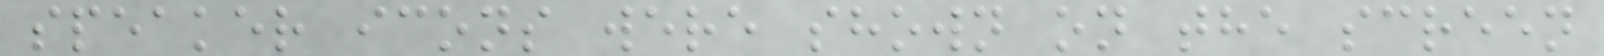speaker icons were shown on the screen
